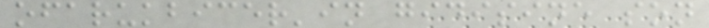ofarukbicer'in gidisine son
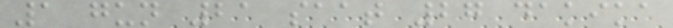1 gun 21 saat 27 dakika
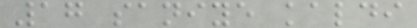17 saniye kaldi
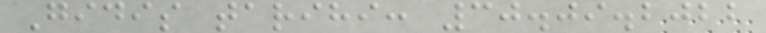Gidis tarihi: 30.09.2022
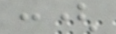:(
